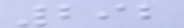292
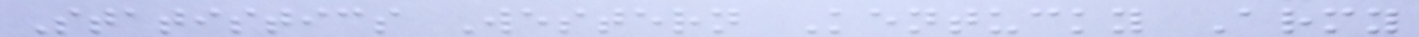Statistics Western Kentucky Army
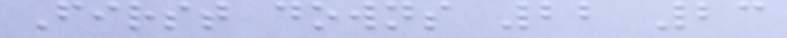First downs 22 23
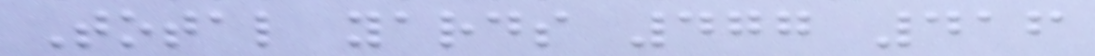Total yards 477 416
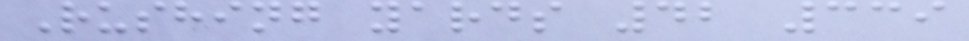Rushing yards 42 339
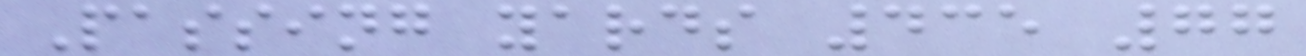Passing yards 435 77
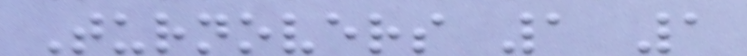Turnovers 1 1
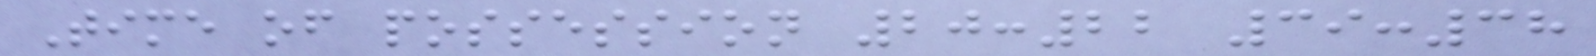Time of possession 20:22 39:38
